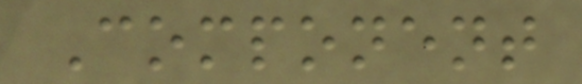Component
